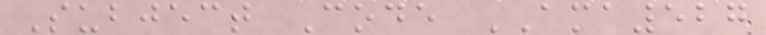Subject Code AMA527
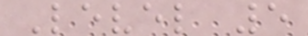Level 5
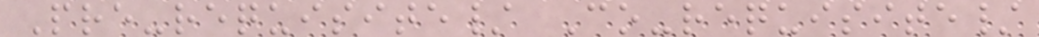Pre-requisite/ Co-requisite/
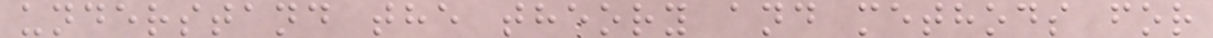understand the theory and methods for
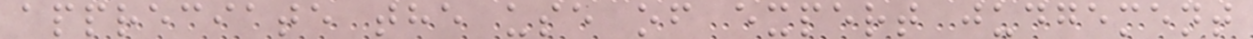appreciate the use of expert judgement
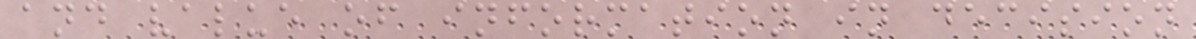and value of information in decision
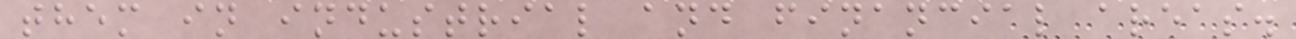them in industrial and financial areas.
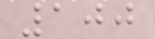100
